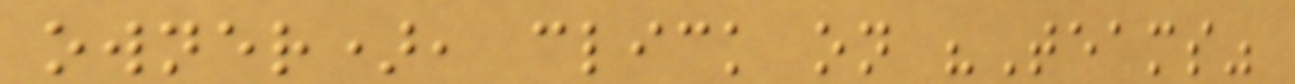owner), click on "Teams"
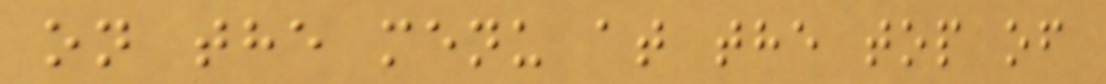on the menu at the top of
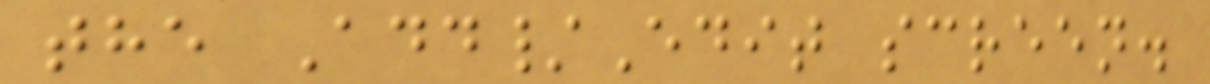the Add/Edit screen.
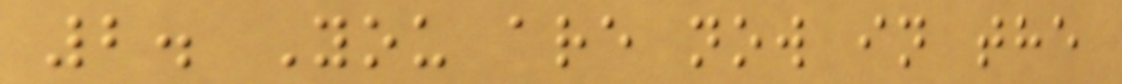2. You are now in the
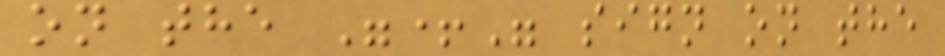on the "+" sign on the
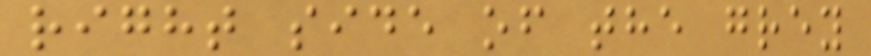right side of the grey
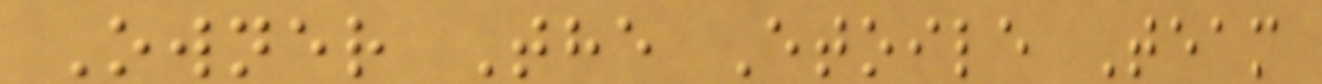Owner The Etoile Team
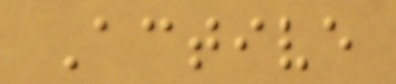Active
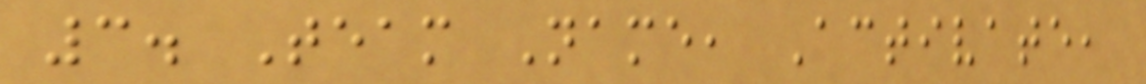3. Team Name, Activate,
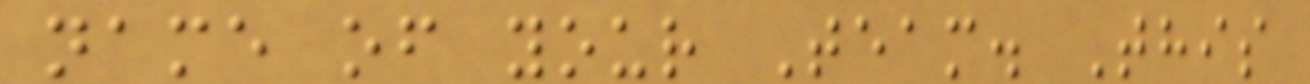name of your Team. This
